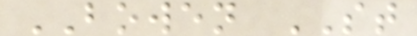BOWEN ST
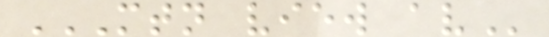MTN VIEW AV
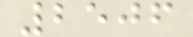2506
